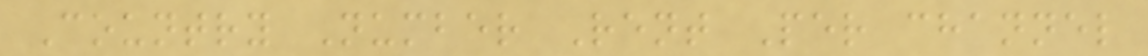Country Number Rent Per channel
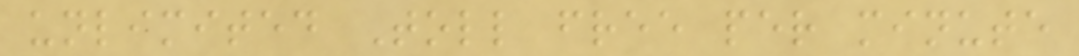unlimited Toll free per minute
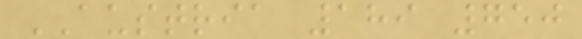AUSTRIA 189 750
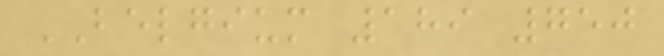BELGIUM 189 750
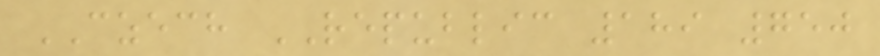CZECH REPUBLIC 189 750
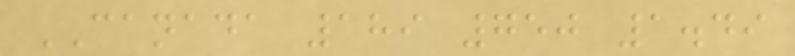CANADA 189 750 1.49
